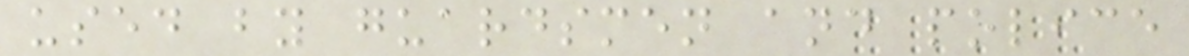used by guardsmen and police
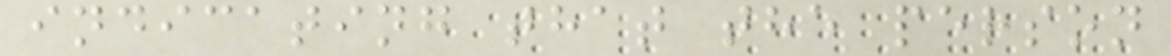indicating that the person
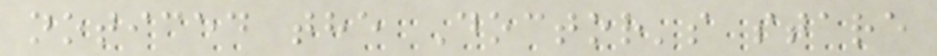noticed the Doctor's stare
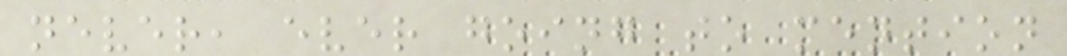never, ever going to mention
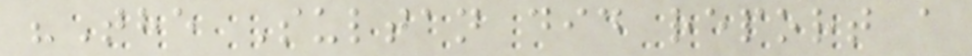"The Sultan did report a
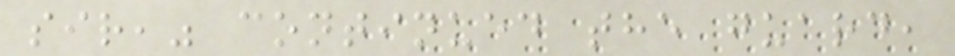sir," continued the guard,
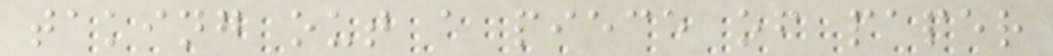taking out a piece of paper
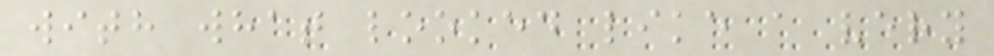with what looked like a very
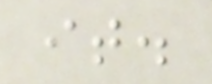it.
